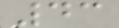43
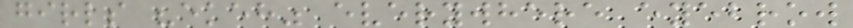girls "ekeh" everywhere eyebrow
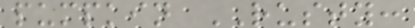pumpkin RUSTY:
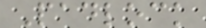Padlock
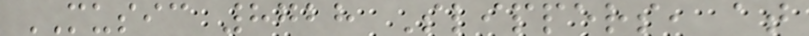MUSIC 8728 Slippers, at
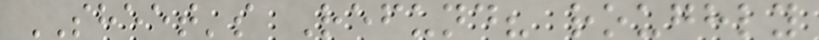SHEET's Refund? roughly
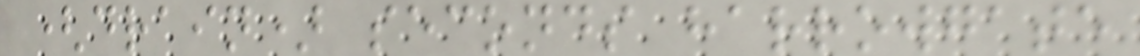(drain) seconds harrowgate
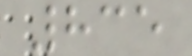835
